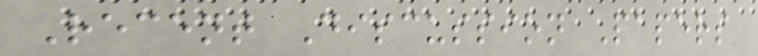Recent Discussion Papers
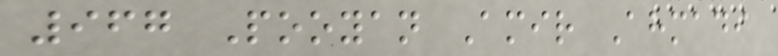967 Pooyan Amir Ahmadi
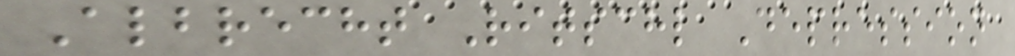Albrecht Ritschl Depression
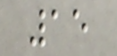15
